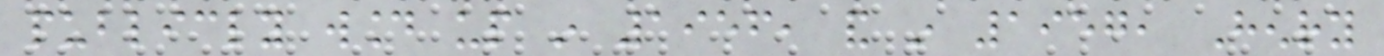publicly wound up in 1956, and in 1957, Henry
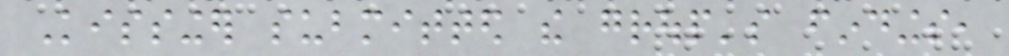Kissinger submitted the group's findings,
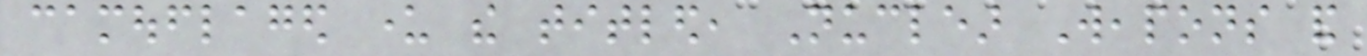camouflaged under the titled, Nuclear Weapons and
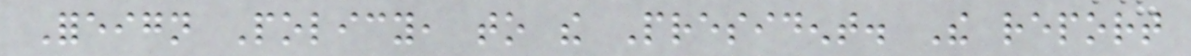Foreign Policy, to the President. The report
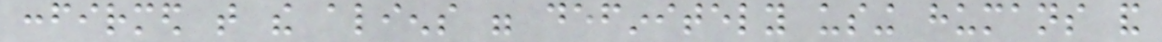confirmed that the aliens were definitely using humans and
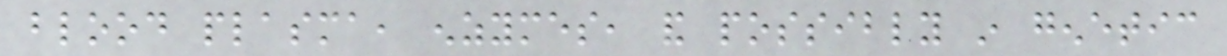blood plasma, enzymes, and possibly in genetic
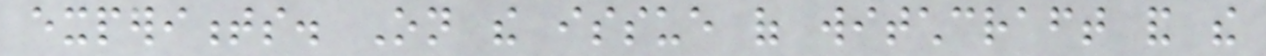experiments. On the issue of witchcraft and the
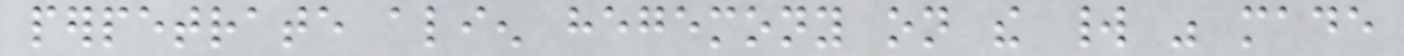perpetrate alien hegemony on the world was made
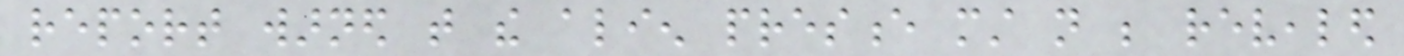report warned that the alien presence must not be revealed
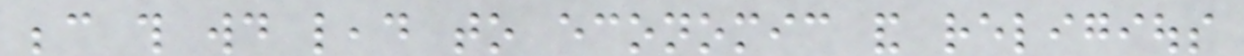because this would lead to economic and religious
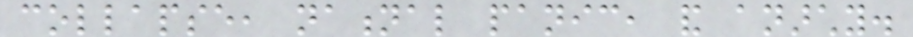collapse, national panic, and anarchy.
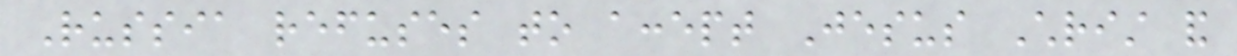Russia refuses to accept Jesus Christ and
